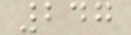247
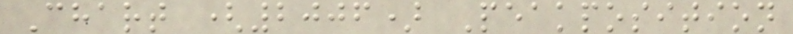Chart (2006) Peakposition
